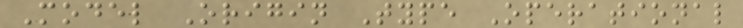Model Origin Type Operational
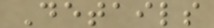Details
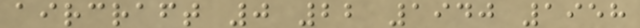aircraft 0 22 1940 1958
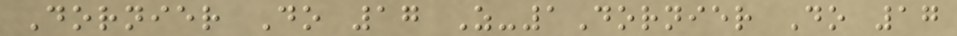Dornier Do 17 Z-1Dornier Do 17
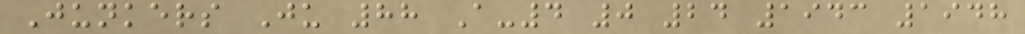Junkers Ju 88 A-4 0 24 1943 1948
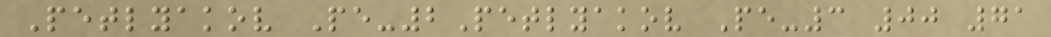Petlyakov Pe-2Petlyakov Pe-3 00 71
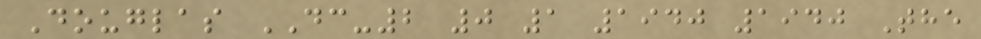Douglas DC-2 0 1 1940 1940 The
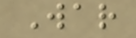War
